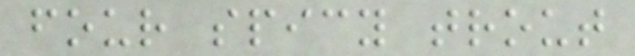four spicy trout
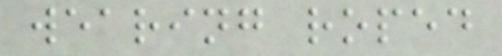wearing roped
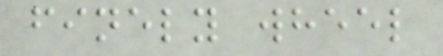finely wheel
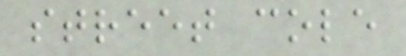street cole
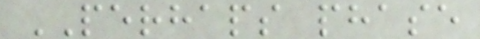PERHAPS phase
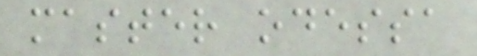master odessa
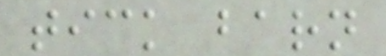tick barn
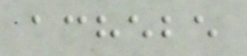achebe
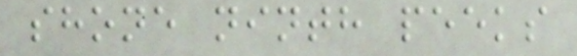shone ninth peeks
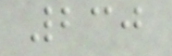230
